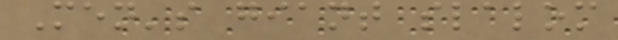Men's giant slalom
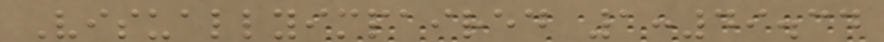Visuallyimpaired 1:49.34
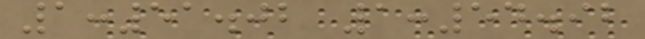1:51.02 1:54.92
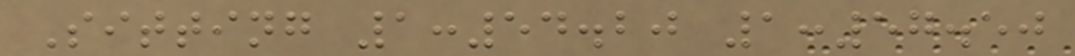Sitting 1:54.20 1:57.50
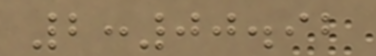2:00.92
